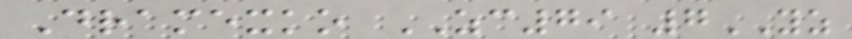Dramexko ZC79 7YZ
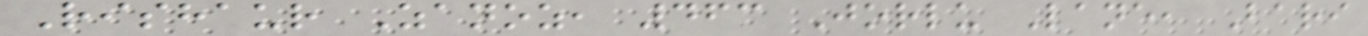Rishaur Zanoz, 463 Jorlu Lane, Bari
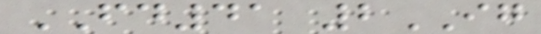FD41 2IG
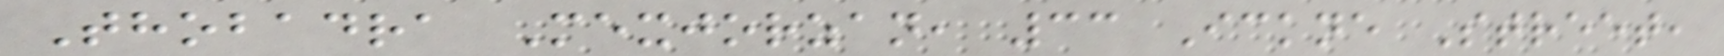Thobadra Mexjorzan, 33 Ickne Street,
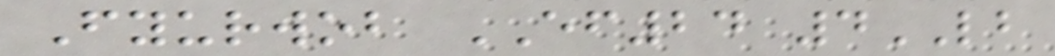Fyurwob EF24 4LB
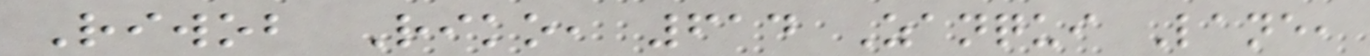Riwob Riko, 614 Zanqui Lane,
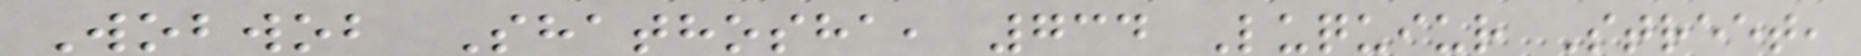Wobwob Shathosha, 734 Luquiur Street,
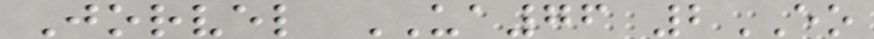Jorvel UA76 2EO
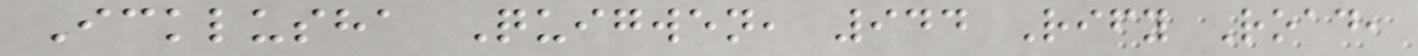Icklusha Quigwen, 944 Rify Road,
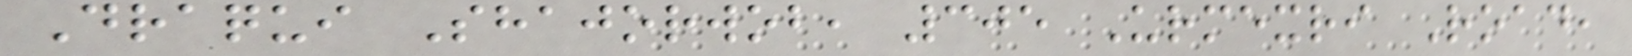Draqui Shajorwob, 305 Urmexri Road,
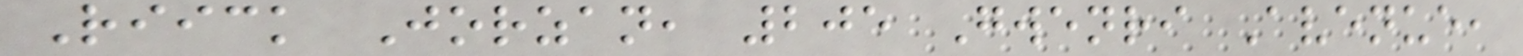Riick Jorzan, 205 Gwenri Avenue,
